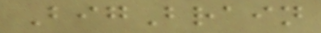BigBrain
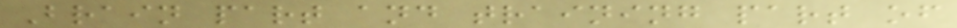Brain part and training part of
